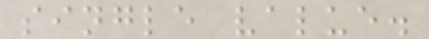single value.
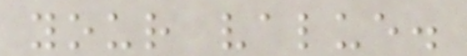your value.
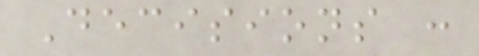Decisions :
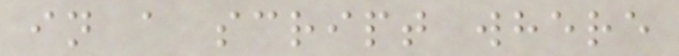in a script where
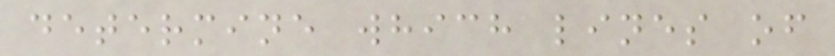determine which lines of
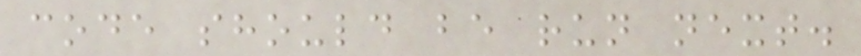code should be run next.
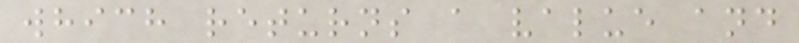which returns a value and
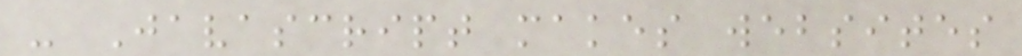- Javascript makes websites
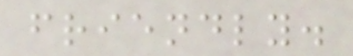friendly.
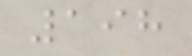198
